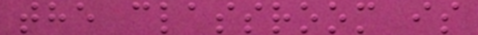the classroom is
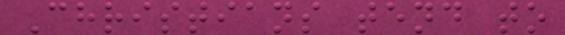Christians tend to
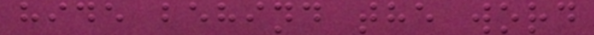hide behind the word
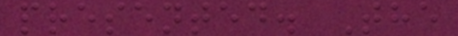presented. The
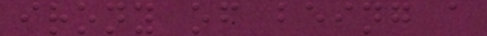irony of being a
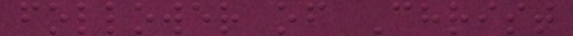follower of Christ
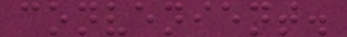convenient.
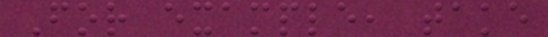For example, take
